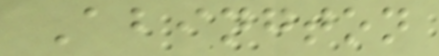Abington
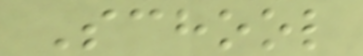School
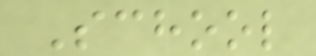School
